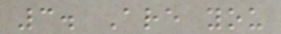3. Are you
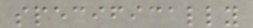specifically
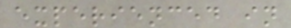experienced in
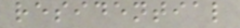residential
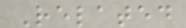Related
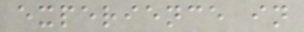experience in
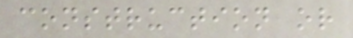construction or
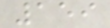159
